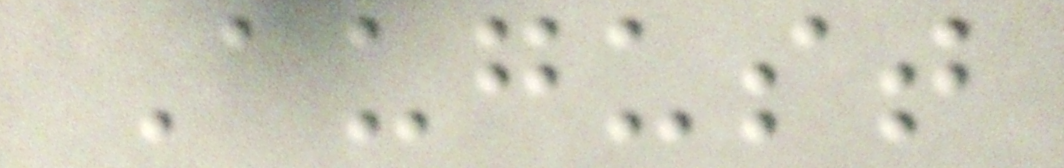August
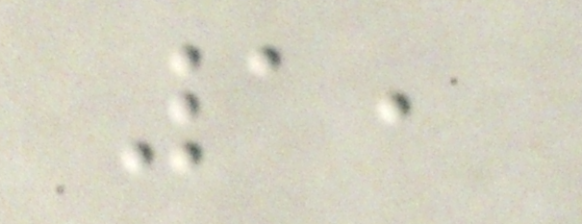1,
